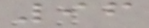96
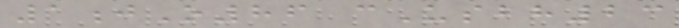1jO86 cUsbh23
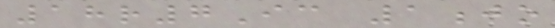18r7Ic 1jo
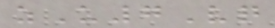zU7Vq
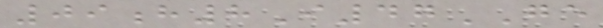09h8I47GE
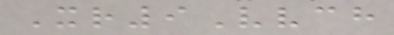Xr9Vvch
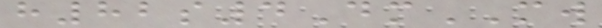h82s4DmMW
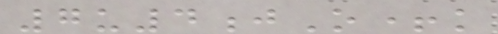7u4jO+k
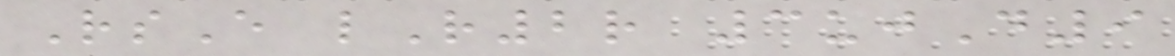RsE lR2r 3ujD9
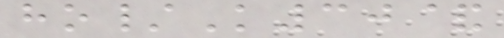ho/K30&
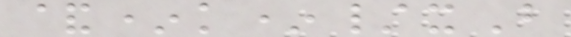&*k*/xB
